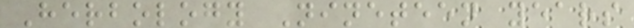Herbology Nineteen years
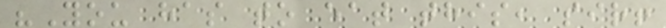"You has to eat this, sir!
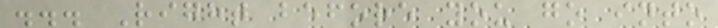... Right before you go into
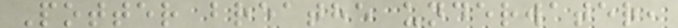Potter breathe underwater,
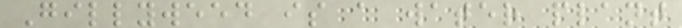Gillyweed is a water plant
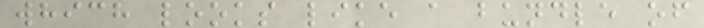which looks like a bundle of
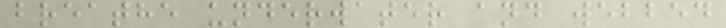breathe underwater and webbed
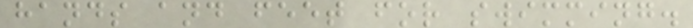hands and feet for swimming.
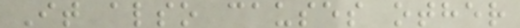It also causes other
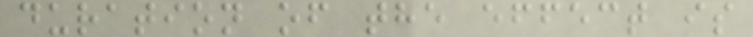duration of the effect is
